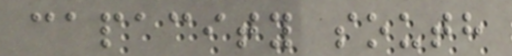capacity south
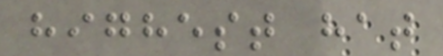highest hat
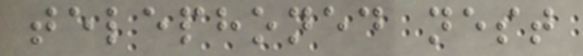telephoned nest
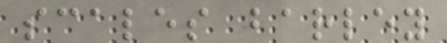scales barley
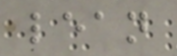lean
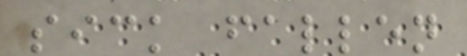sick fallen
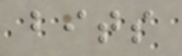bits
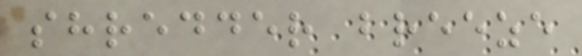shredder breeze
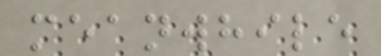meanwhile
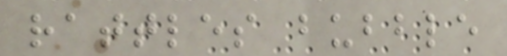rattles bubble
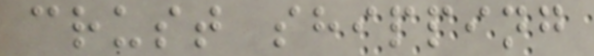crust shipping
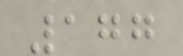177
